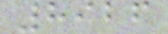8926
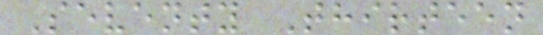Seventy Thirteen
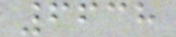6638
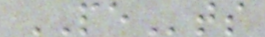PEts
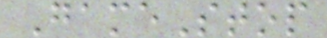GameStop
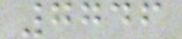7746
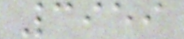3959
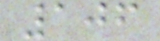106
